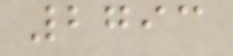2793
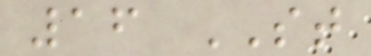16 ST
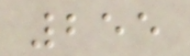255
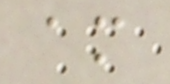am
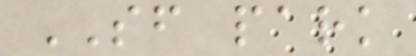SF park
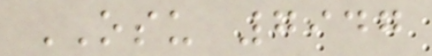OSU 7947
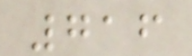716
